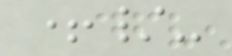+/-
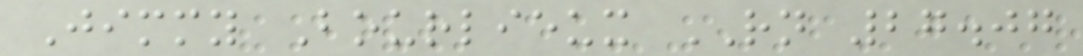Jimmy Bourlieux RN 27.07
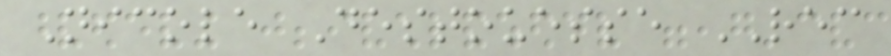Nicole Destouesse REC
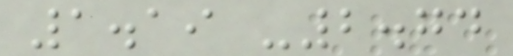1.19 -2.74
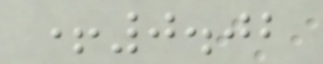+0.02
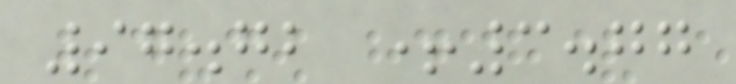97.72 +3.77
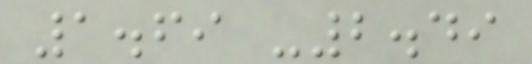1.69 -2.49
